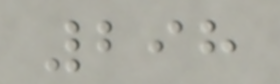298
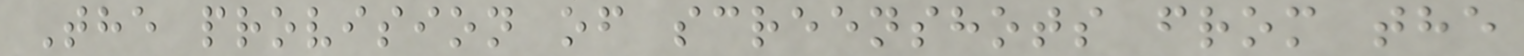The provision of screenshots from the
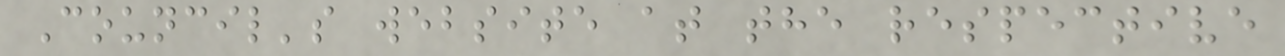Council's website at the respective
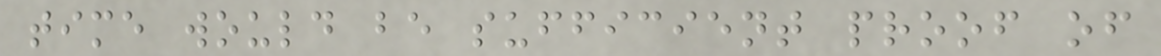time would be sufficient proof of
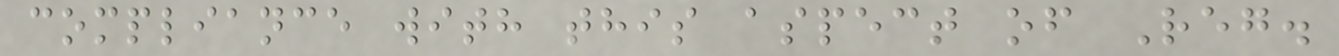compliance with this aspect of Reg.
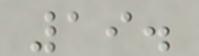19.
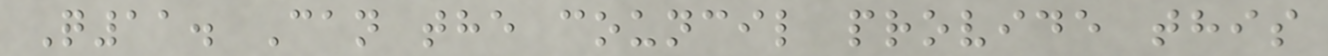Q11. Can the council provide this
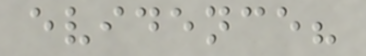evidence?
